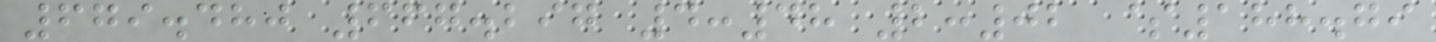679.480 667.297 4:48 2:02 $188.79
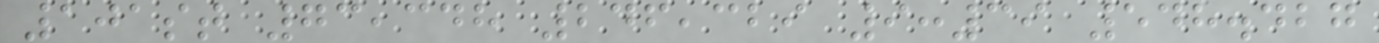101st 73,348 246,329 9:39 548.427
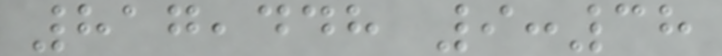817,448 9:38
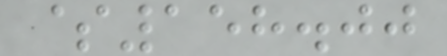$158.00
